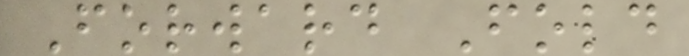Forward Fold
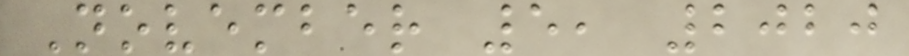November 5, 2020
